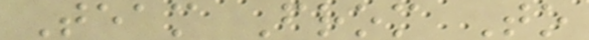Team From To
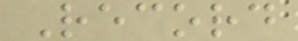Record
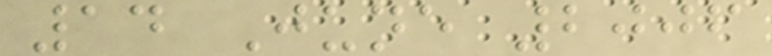14 June 2006
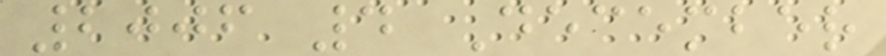2006 4 December
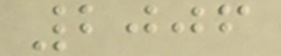2006
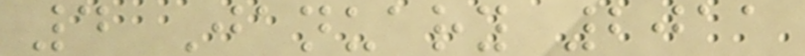4 January 2011
